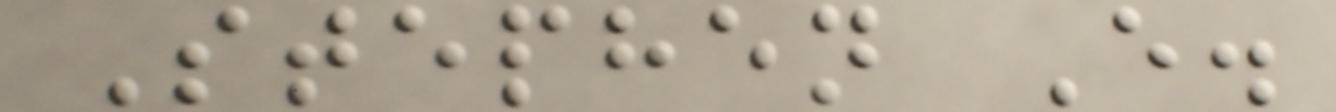Stephen E.
